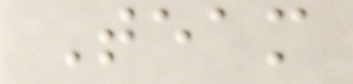Team
